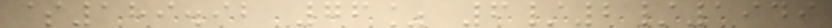$189.92 76% 6/2/1949
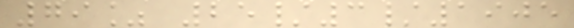79% 25/3/1905
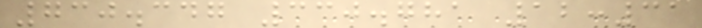730.347 330.781 12:31
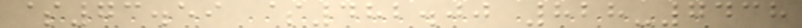$73.59 $482.00 828-7438
